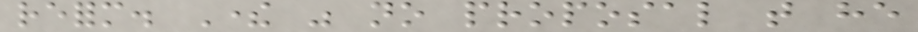reform. There was no proposal that he
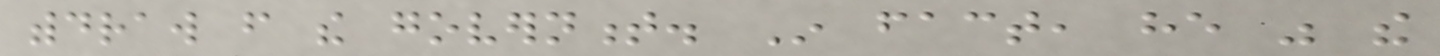withdraw from the government. In fact, he was the
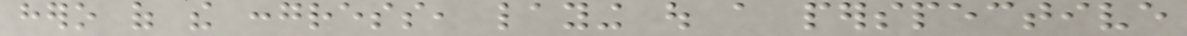hero of the congress, laying out a perspective
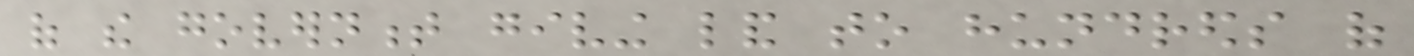of the government giving land to hundreds of
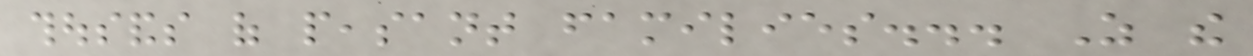thousands of peasant families... As the
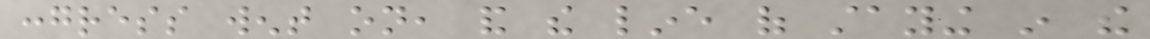congress went on, and the line of staying in the
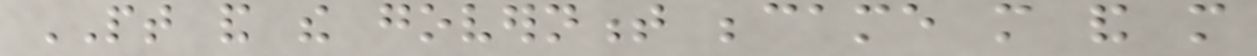PT and the government became more and more
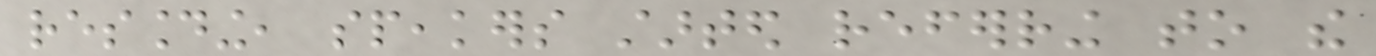resounding, speakers started referring to the
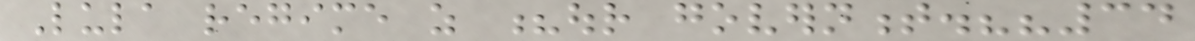Lula regime as ?our government.??34
